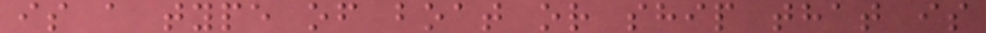is a type of boat or ship that is
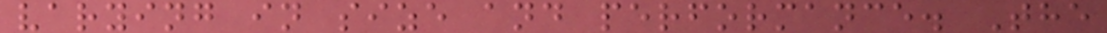varying in size and performance. The
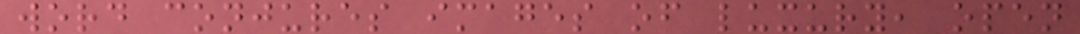word conjures images of luxury, open
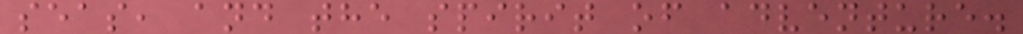seas, and the spirit of adventure.
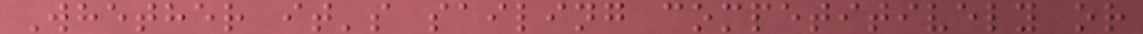Whether it's sailing competitively or
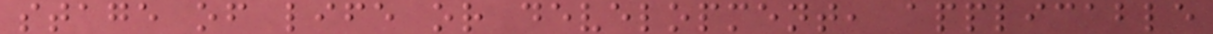stage of life or development, applicable
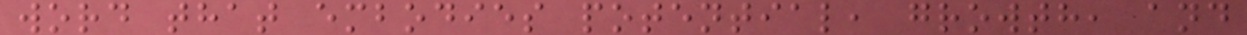word that embodies potential, growth, and
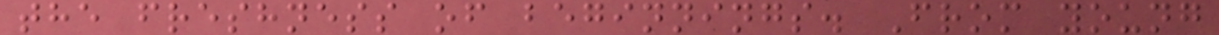the freshness of beginnings. From young
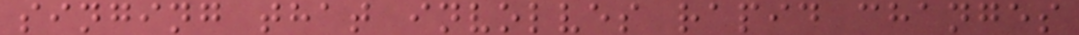singing that involves rapid changes
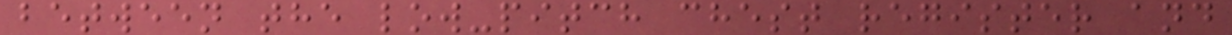between the low-pitch chest register and
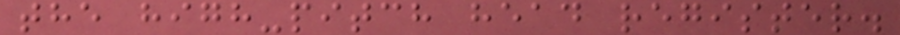the high-pitch head register.
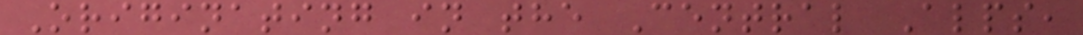Originating in the Central Alps,
